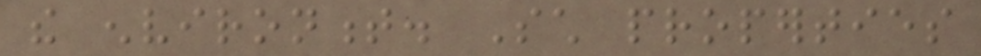the environment. Such properties
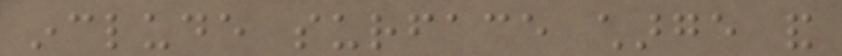include surface charge and
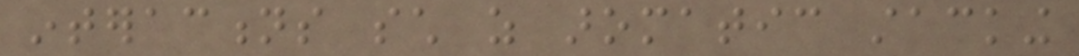interactions such as aromatic stacking
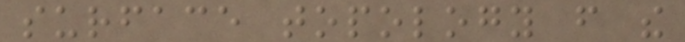surface topology from the
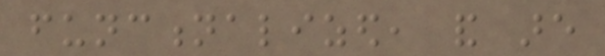functionalized, and are
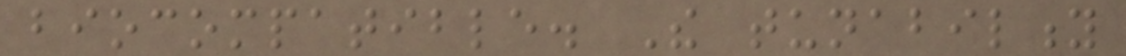biocompatible. The tunability
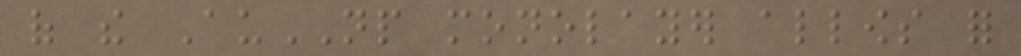of the AuNP monolayer allows for
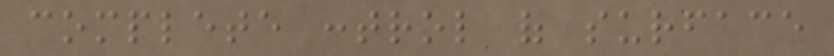complete control of surface
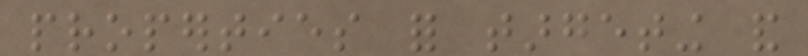properties for targeting and
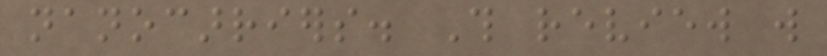nanocarriers. This review will
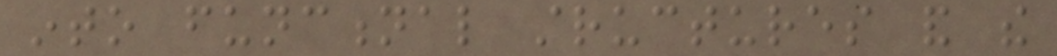into functional structures and the
